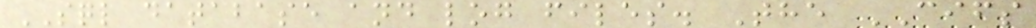SQL database and log files. The CIFS
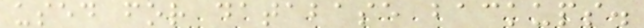used for database backups.
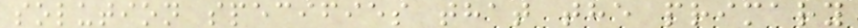solution specifies that the primary
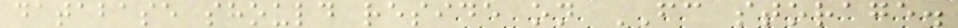database should reside on FC storage.
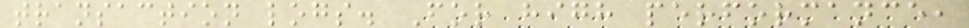transaction logs. For high performance,
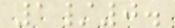1/0.
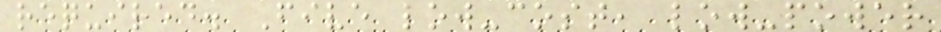required. Five low-cost, low-power
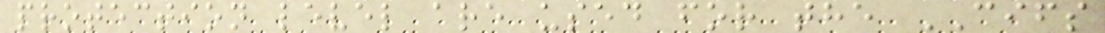protection level are used for the CIFS
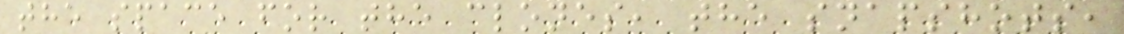the space for the clones, the snapshots,
